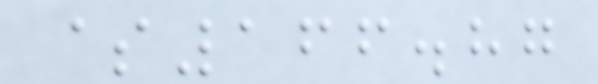$166.87
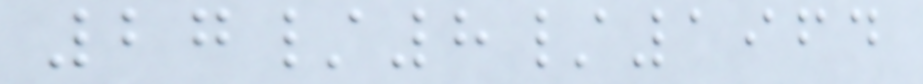27/8/1964
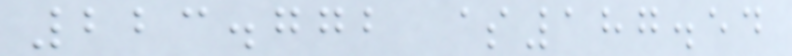223.772 $187.54
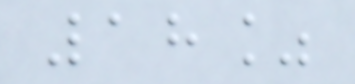18%
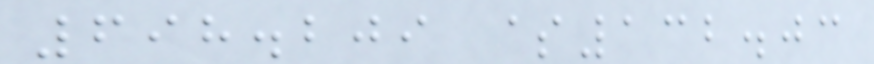698.209 $132.03
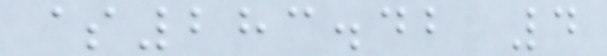$283.42 4
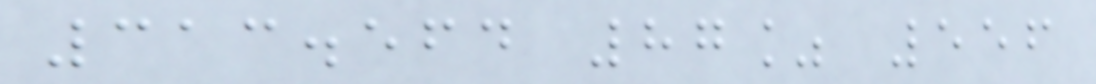313.564 87% 556
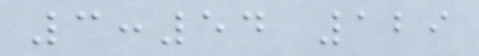3:54 129
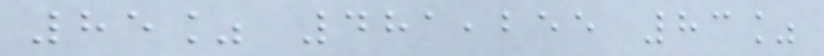85% 481,255 83%
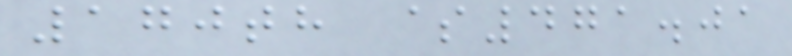170th $471.01
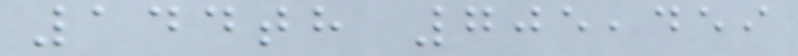144th 705,459
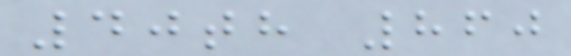40th 860
